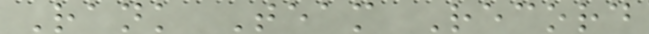Rank Team Record
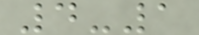4-1
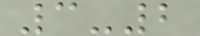3-2
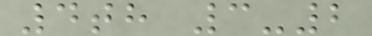4th 3-2
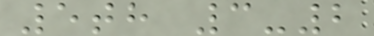5th 3-2
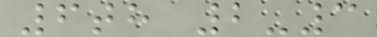6th 2-3
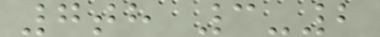7th 3-2
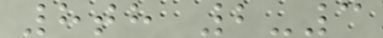8th 2-3
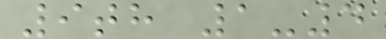9th 1-4
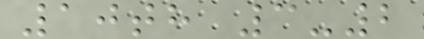10th 3-2
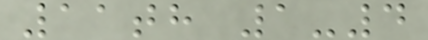11th 1-4
